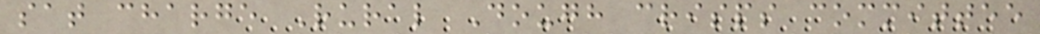sat charge Rural Dough crisps committee
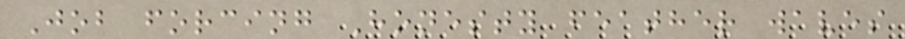Job forcing Honesty feather waves
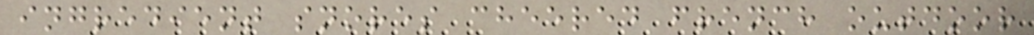ingredient snores cheered french outdoor
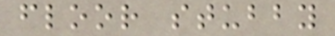floor stubby
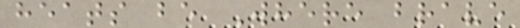heats be Where brave
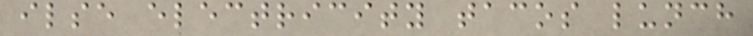ilse electricity tacos lunch
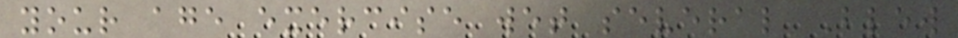your age exercise wet several Blew
